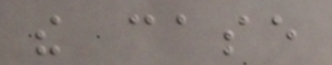the case
